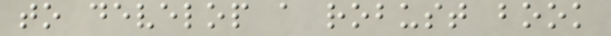to develop a robust book
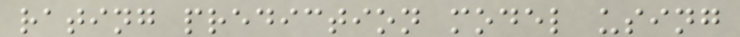rating prediction model using
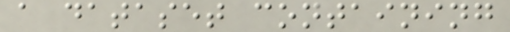a dataset containing
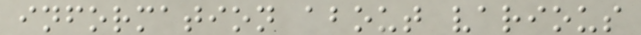information about various
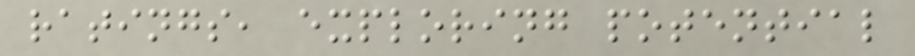ratings, exploring potential
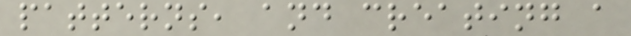patterns, and creating a
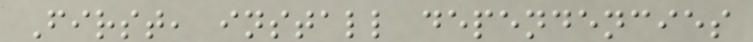First, install dependencies
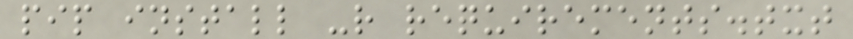pip install -r requirements.txt
